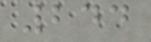244
